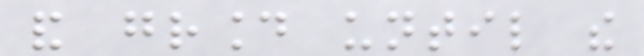and ground until the
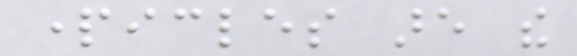particles are the
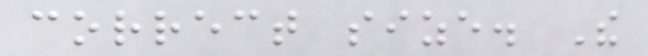correct size. The
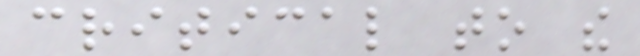critical to the
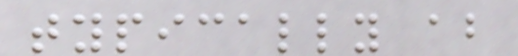typically about
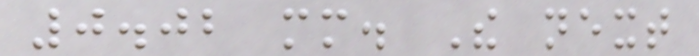0.02 mm. The next
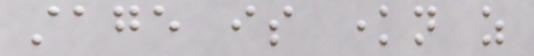stage is known as
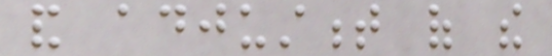and adjustment of the
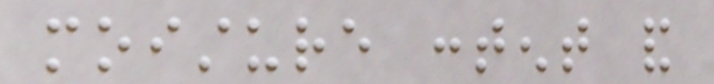moisture content and
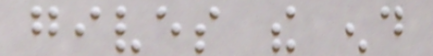gives the end
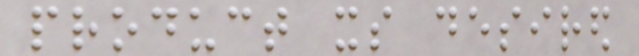product its desired
